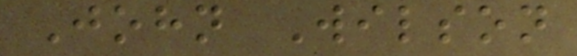John Wilson
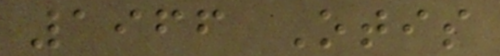1966 Otis
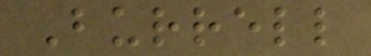Burrell
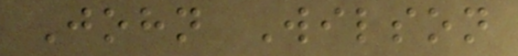John Wilson
